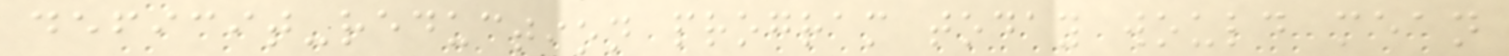deficit-reduction program today would mean
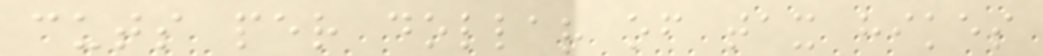cuts per dollar of tax hikes
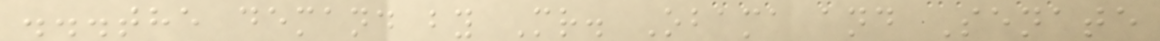...the demand by Mr. Obama and Senate
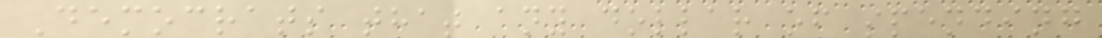Democrats that any dollar of spending
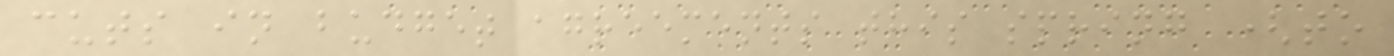cuts in budget agreements this spring (to
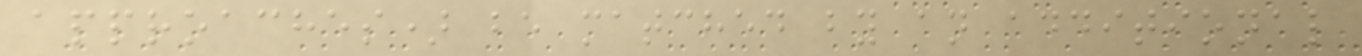approaches) be matched by an additional
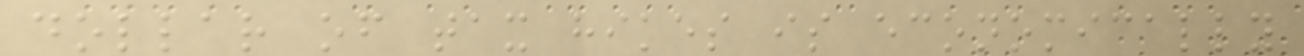dollar of tax hikes is economically
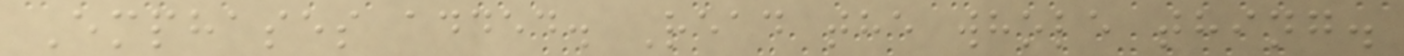Emphases added. Read the whole thing.
